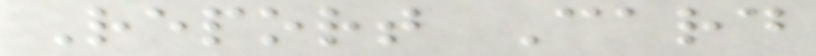Report Card
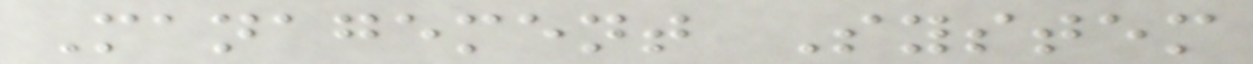Management System
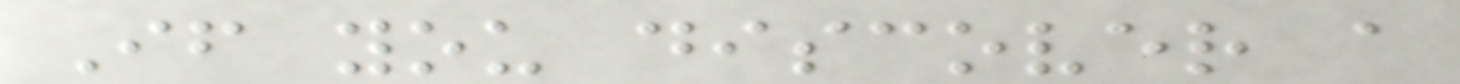If you discover a
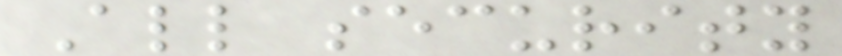All security
